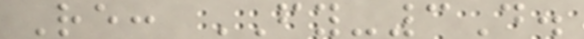Re: FY-3D.
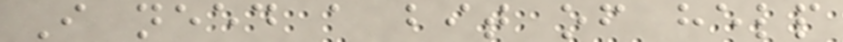I need a bit of help
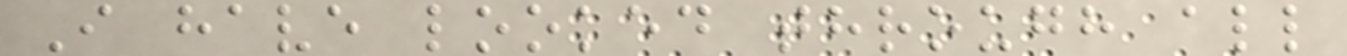I have looked through all
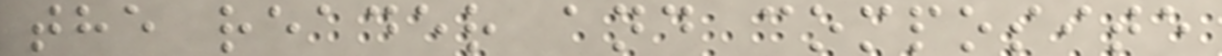the reader and composite
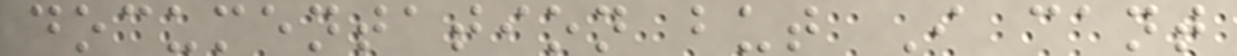documentation but I cant
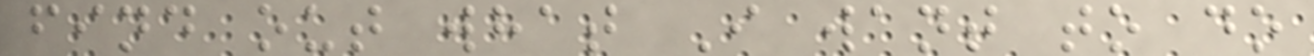find out what I want to do
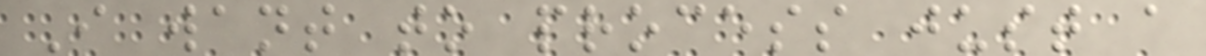I want to process just a
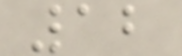12
